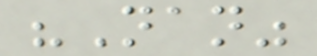"Nan"
